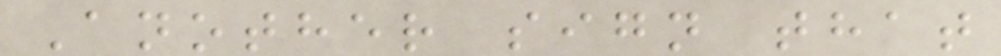Another sign that
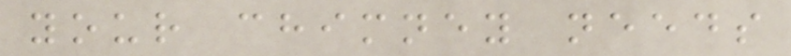your chimney needs
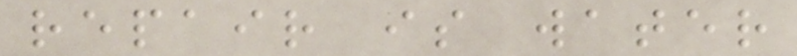repair is water
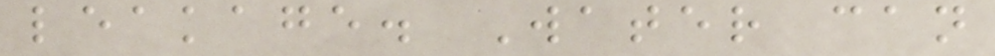leakage. Water can
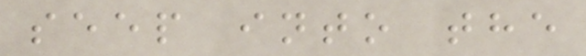seep into the
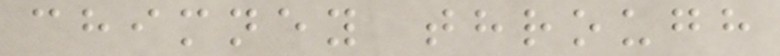chimney through
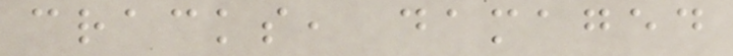cracks, damaged
